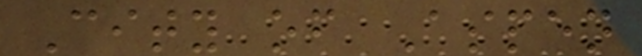City of Aspen
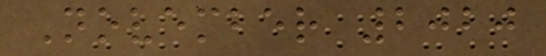November 2020
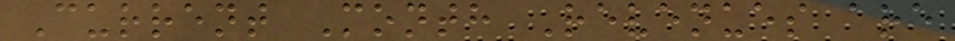Current Month Revenues are
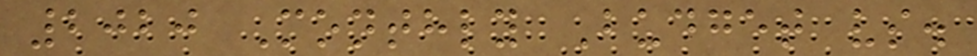2020 Monthly Budget vs.
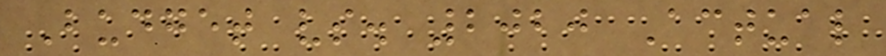Budget vs. 2020 Actual
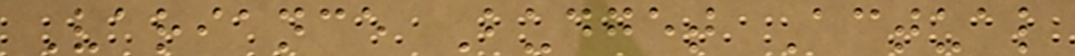Variance Budget Actual
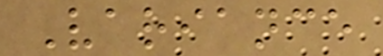Variance
